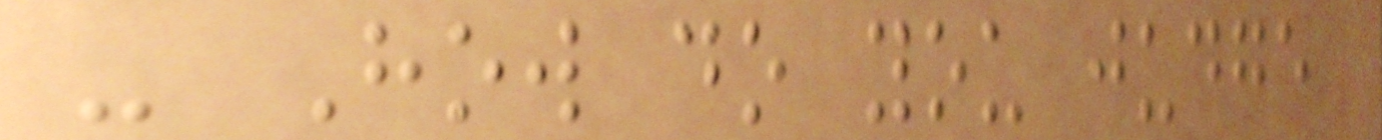- How do you judge
